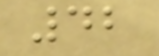42
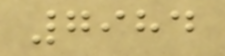7984
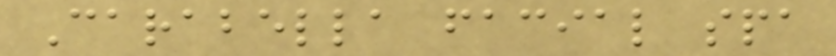Carabella facial spa
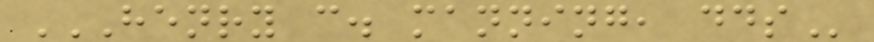HENRY C. MANNING, DDS
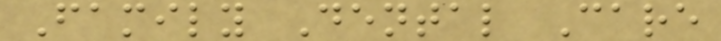Family Dental Care
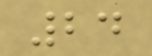24
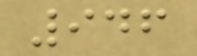946
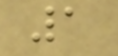1
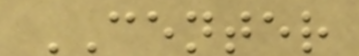CENTER
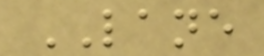LANE
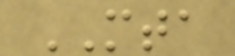MTA
